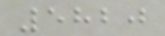5820
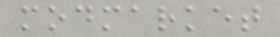modmarket
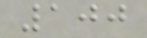100
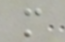m
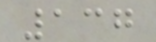137
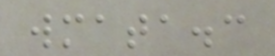wmata.c
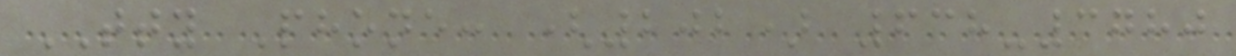TTY Phone: (202) 638-3780
